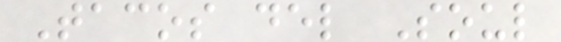Tacos del Soul
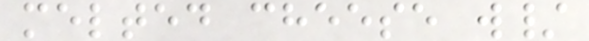melted cheese w/
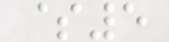$5
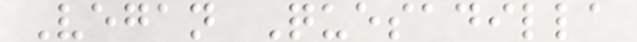Vegan Quesadilla
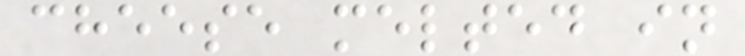cheese melted in
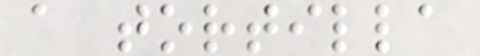a tortilla
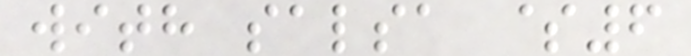with salsa $6
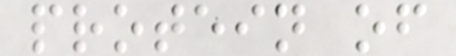protein of
